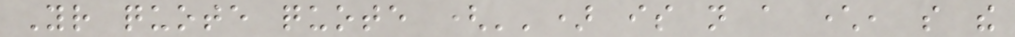Your quote quote ('') is not a character, so the
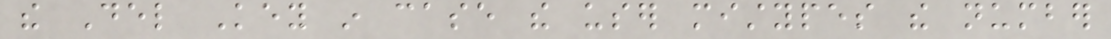the Del Key in case the user mistypes the number
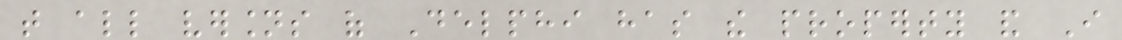that all versions of Delphi has the property and I
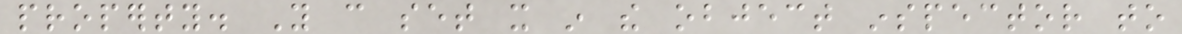property. You can set it in the object inspector to
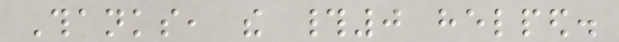Thanks, the #0 helped.
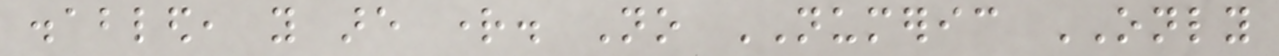disabled, you are right. No NUMERIC ONLY
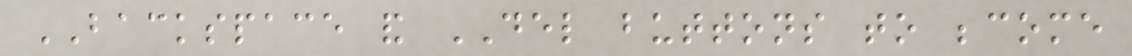BACKSPACE and DEL buttons to become
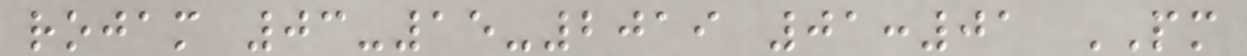rojam 03-15-2019 01:01 PM
